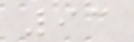93
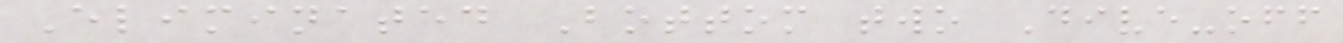Eliminated Bottom two Dive-off
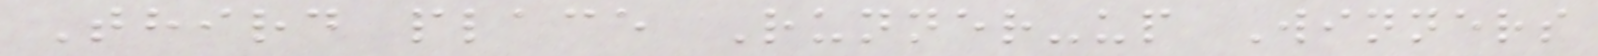Third place Runner-up Winners
